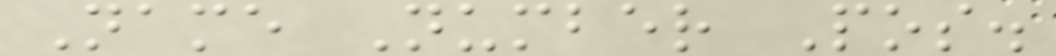Name Number Pos.
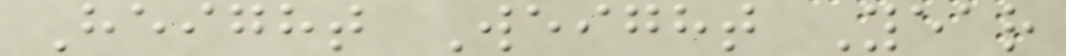Height Weight Year
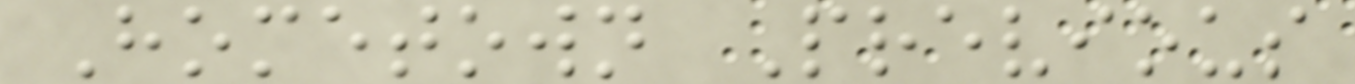Hometown Previous
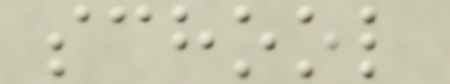school
